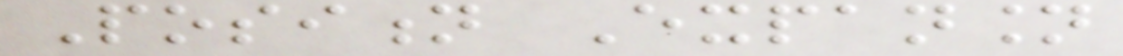Position Expansion
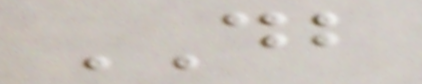DB
